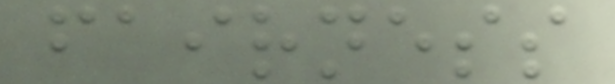fairness
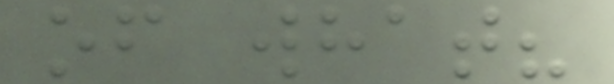of what?
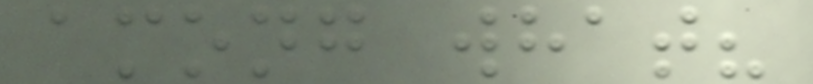among what?
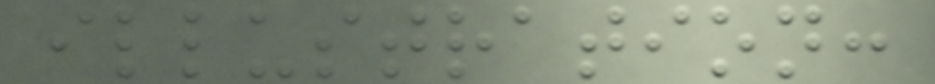illustration:
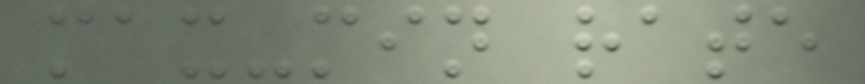max-min rate
